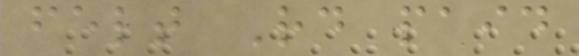felt Rd paid
